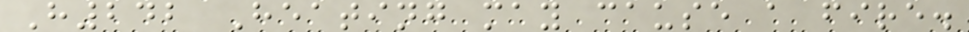H242 Heating may cause a fire.
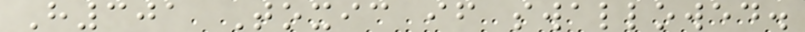H301 Toxic if swallowed.
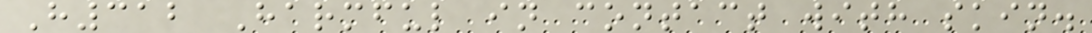H312 Harmful in contact with skin.
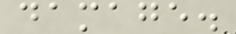damage.
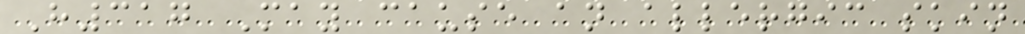H317 May cause an allergic skin
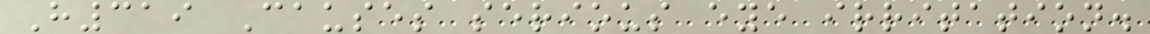H319 Causes serious eye irritation.
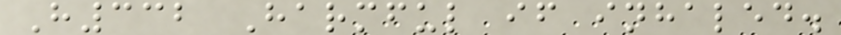H332 Harmful if inhaled.
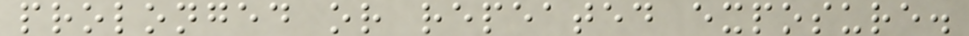prolonged or repeated exposure.
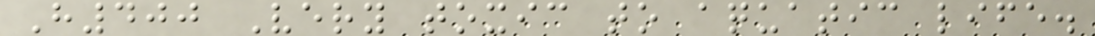H400 Very toxic to aquatic life.
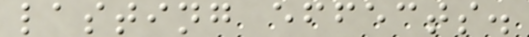lasting effects.
